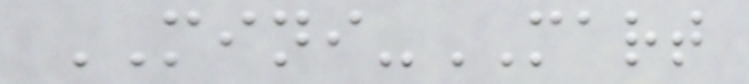MINI-MART
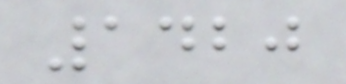1420
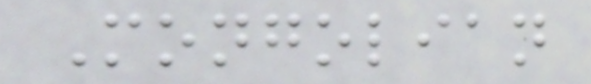Mongolian
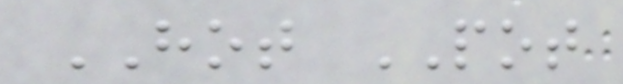HOT POT
